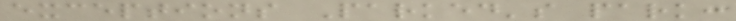exceptions Parked's park:
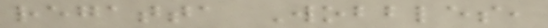regatta Wobbles,
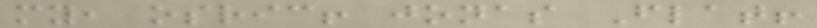my, osric! jonas Flat!
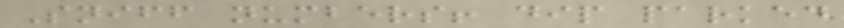Sniff numbers! dip parked
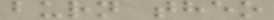burn theo
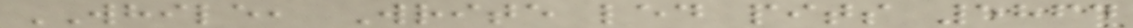WHILE, Write led pits 5864
